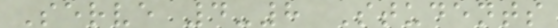Serve 4-8 Students
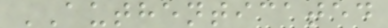AUTHENTICATED
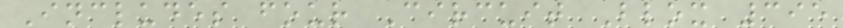Includes four Circuit Blox 395
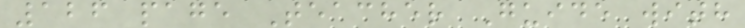126 page Teacher Guide with
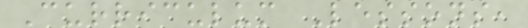Curriculum Lessons,
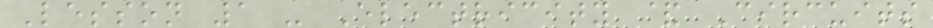Lesson 1 - Electricity & Circuits
